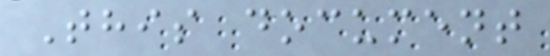This document
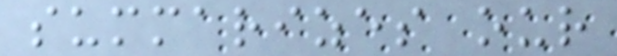summarizes our
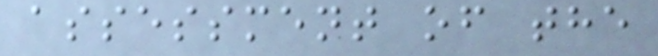assessment of the
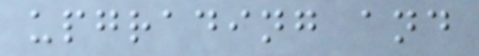upgrading and
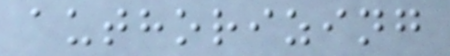authorizing
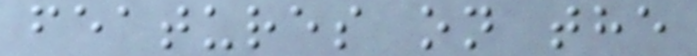features on the
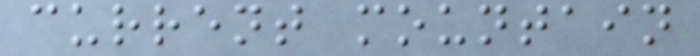current mountain
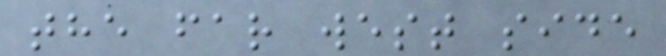the far west side
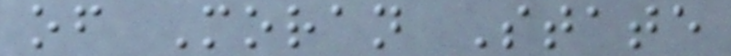of Moran State
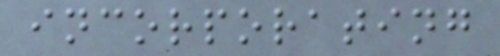incorporating
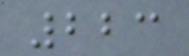223
